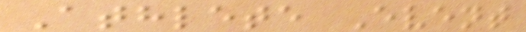Athlete Event
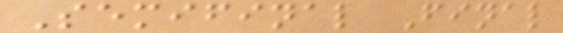Semifinal Final
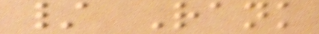/ Rank
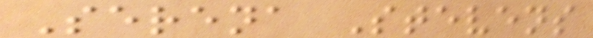Serena Stevens
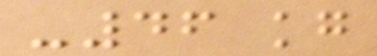-46 kg
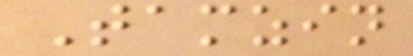Tamzin
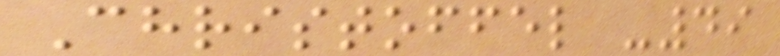Christoffel -49
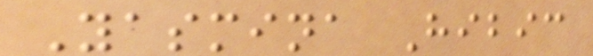Yasmina Hibic
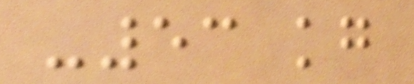-53 kg
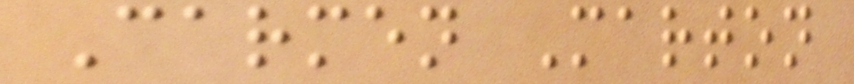Carmen Marton
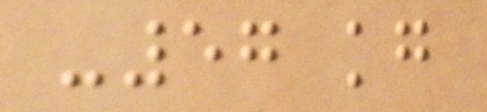-57 kg
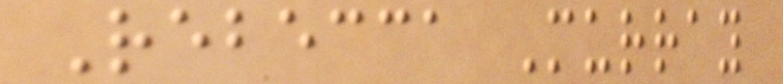Rebecca Murray
